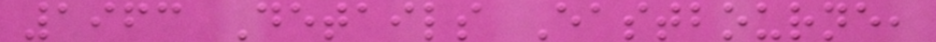1963 Details Eastbourne,
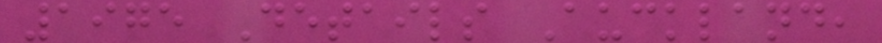1975 Details Auckland,
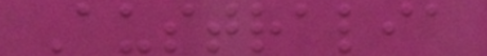Australia
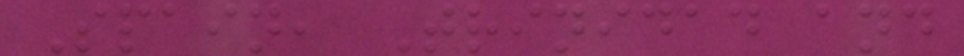Spain, Trinidad and
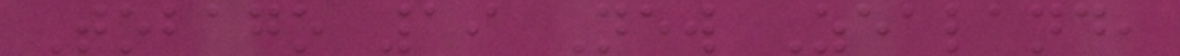Tobago 19 New Zealand,
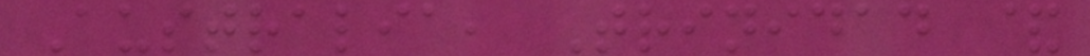Australia, Trinidad &
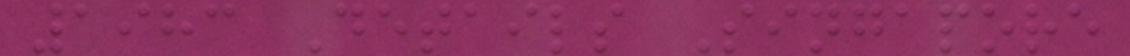1983 Details Singapore
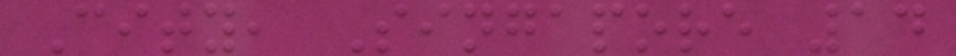City, Singapore 14
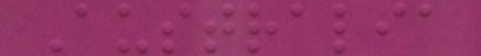Australia
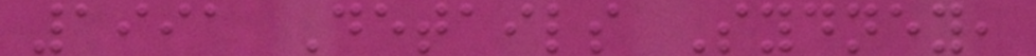1991 Details Sydney,
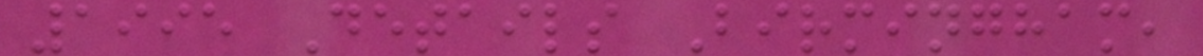1995 Details Birmingham,
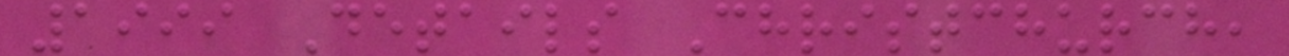1999 Details Christchurch,
